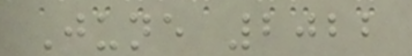June 2022
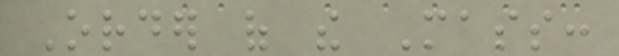Order of the Mass:
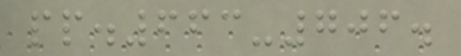pp.663-706.
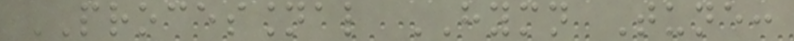PROCESSIONAL HYMN Tune:
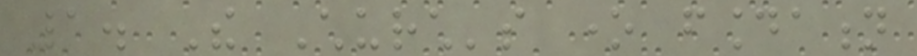1. The Church's one foundation
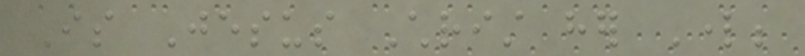Is Jesus Christ her Lord;
